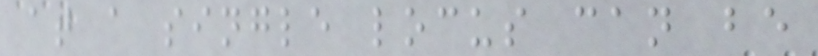at a single locus can be
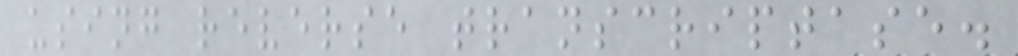using reverse transcriptase.
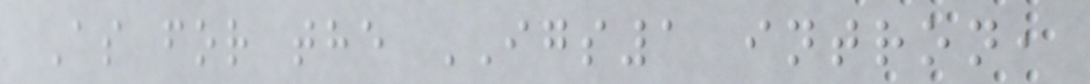As for the IGS1 intron,
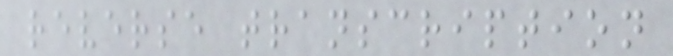reverse transcription
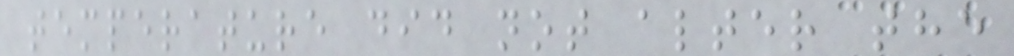temperature did not alter the
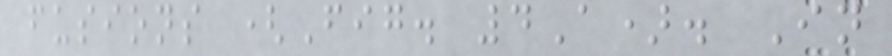fusions (Fig. 4A). In
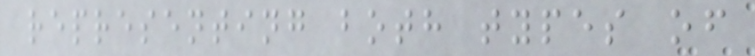representing both types of
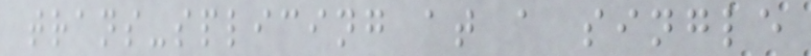trans-splicing at a single
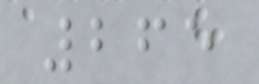265
